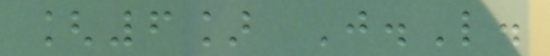[6] J.L.
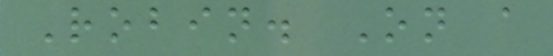Robin. On a
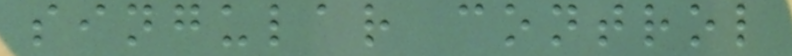singular control
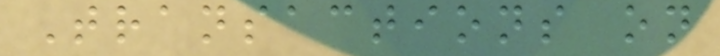Transactions on
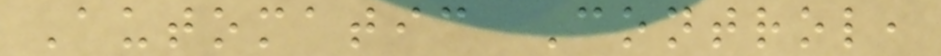Automatic Control,
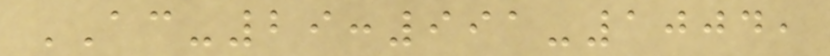AC-29:991-1004,
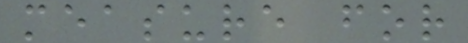measure for
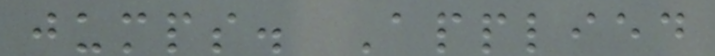jumps. Applied
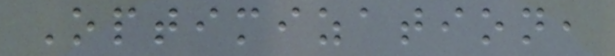Optimization,
